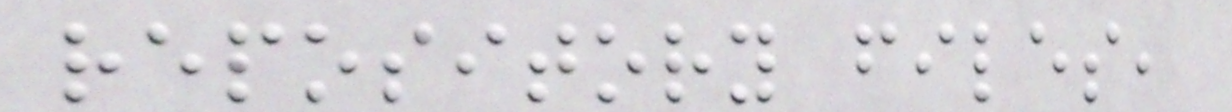repository files,
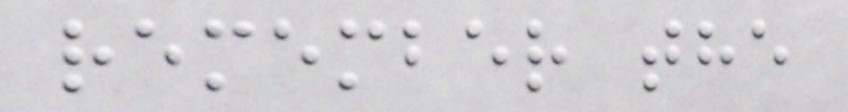remember the
